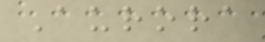Aurora
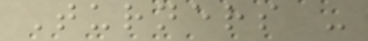Turners -
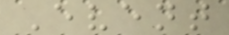Event
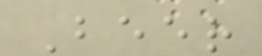Beer
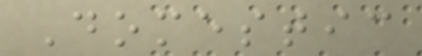Domestic
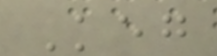Keg
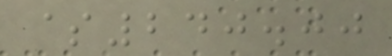$240.00
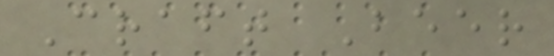Craft Beer
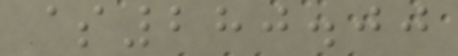$280.00
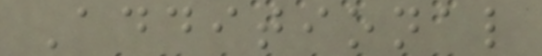Additional
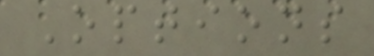Options
